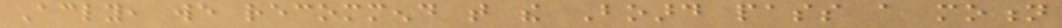Accordingly, we recommend that the Board pass a motion
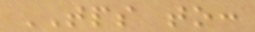TPS to:
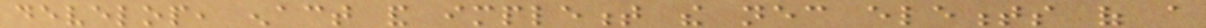develop, enact and implement the necessary elements of a
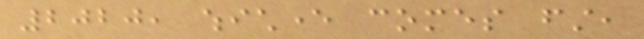2020, whichever comes first,
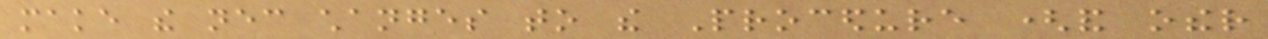make the necessary changes to the Procedure (and other
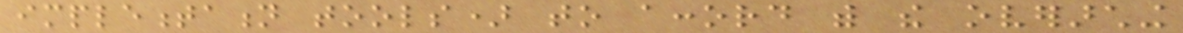implementation tools) to accord with the overarching
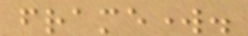framework.
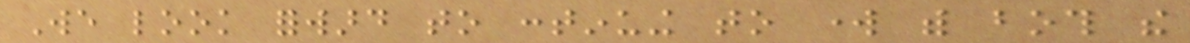We look forward to continuing to work with both the
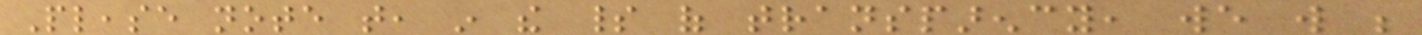Please note that, in the spirit of transparency, we will be
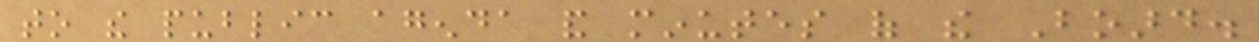to the public agenda and minutes of the Board.
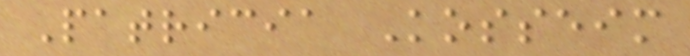Patricia Kosseim
